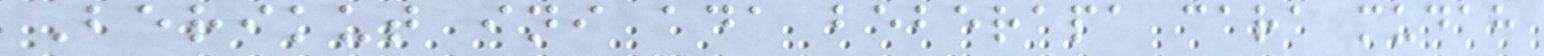Berikut ini ada beberapa cara mudah
